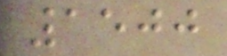1500
